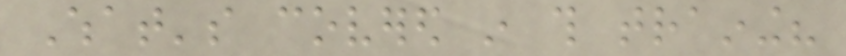What's covered in this training?
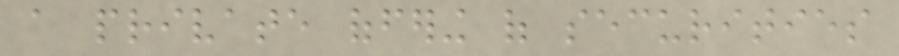a private offering of securities
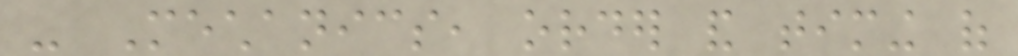- Mechanics, order and timing of
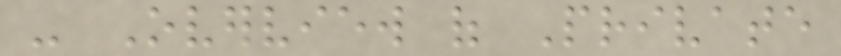- Overview of Private
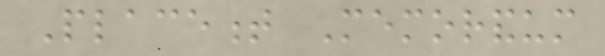Placement Memorandum
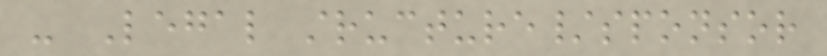- Legal structure/sponsor
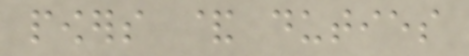powers & duties
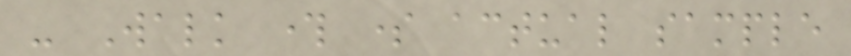- Walk through some actual sample
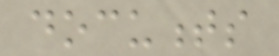documents
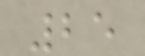25
